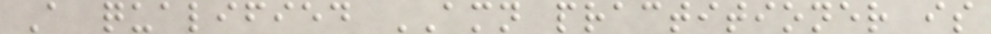A qualified AMN practitioner is
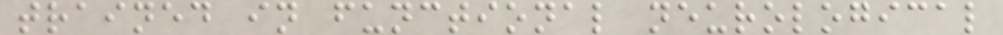trained in functional neurological
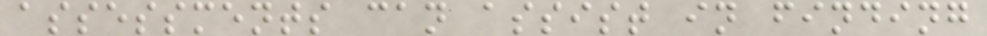assessments can assist in finding
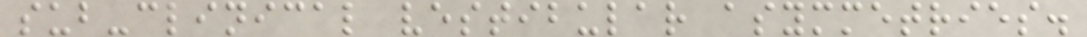sub-clinical vestibular asymmetries.
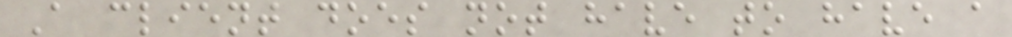A client does not have to have a
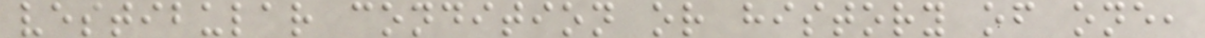vestibular condition or history of one,
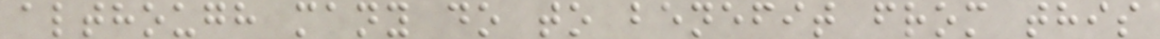although many do to benefit from this
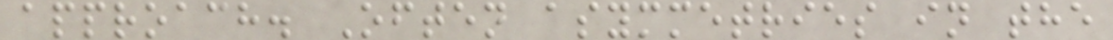approach. Often asymmetries in the
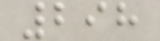298
